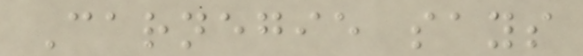Carnegie says
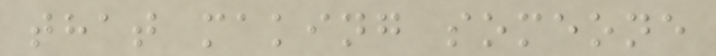that making someone
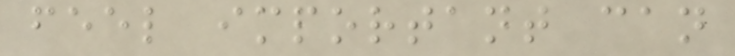feel important can
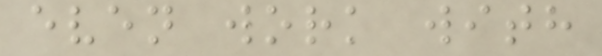even work with
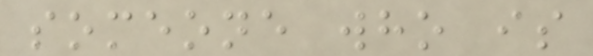someone who is
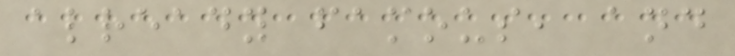already famous, and
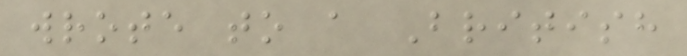wrote to a British
